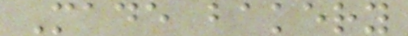Made bakery
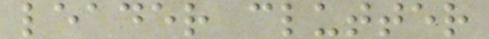leader clutter
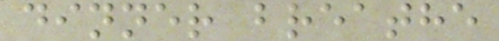dinner breathe
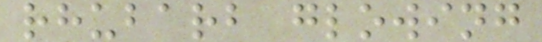rhubarb glowing
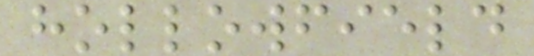hollowfield
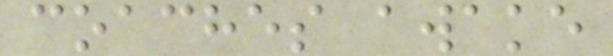coaches awake
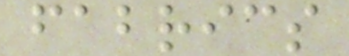fabrics
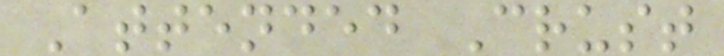Attended Crust
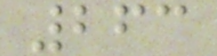263
